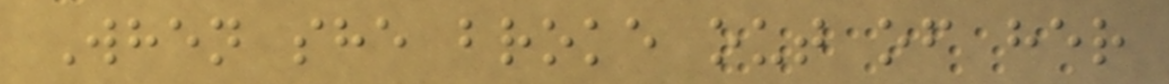When she broke out of her
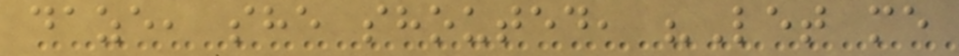daze, she shouted, "Let me
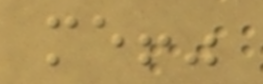me!"
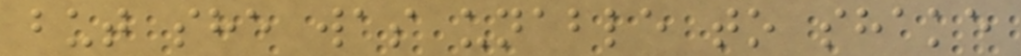but she was unable to shake
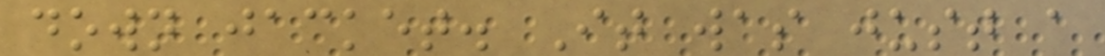down jacket. It was just a
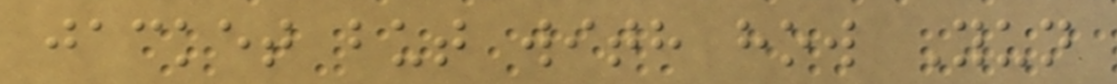jacket but with how Yun
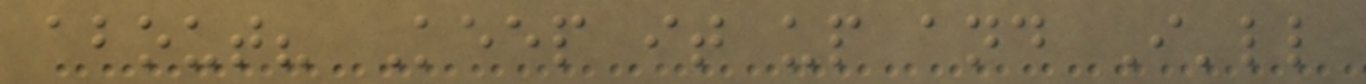about? Keep it up and I'll
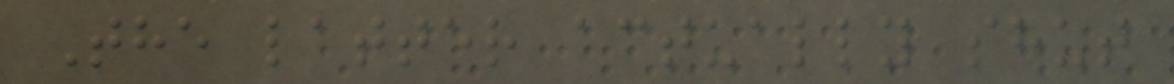The latter actually shut
